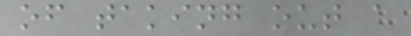of taking out a
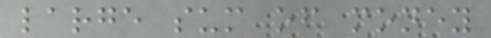large sum of money
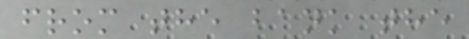from the bank the
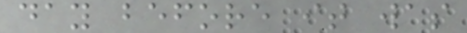day before it was
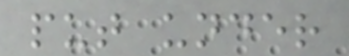put under
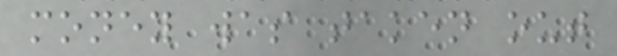money was taken out
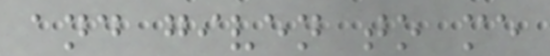and given to me
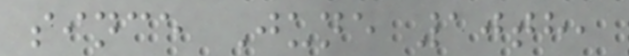since June 10th,
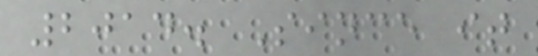2014. Since it
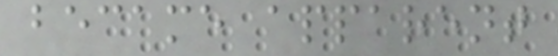became apparent
